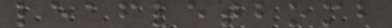leafletbomb
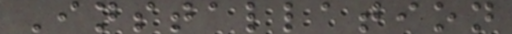Installation
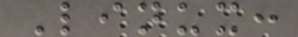Linux:
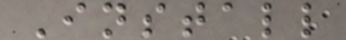Install
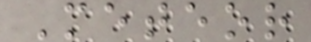Meteor
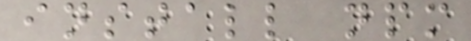install npm
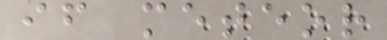if meteor
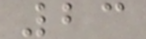23
